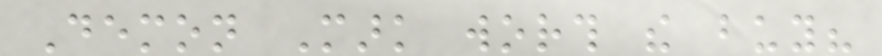Demon Mark worth the buy?
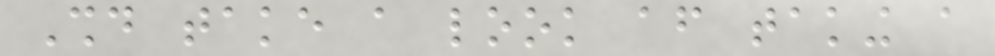Should take a look after taking a
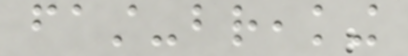fast-breaking
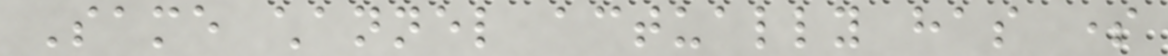Same channel actually has some
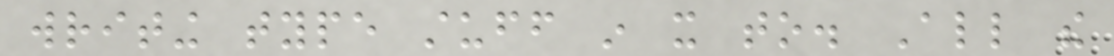writing type stuff in it to. All the
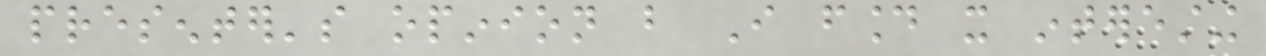presenter's opinion but I found it interesting
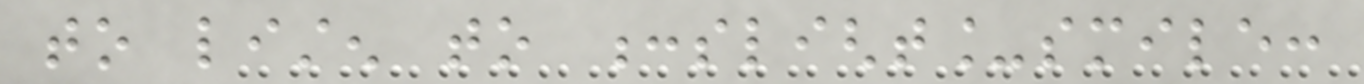to listen to :slight_smile:
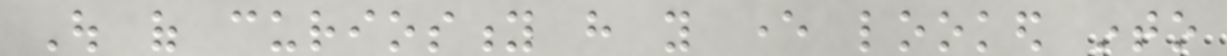Out of curiosity have you ever looked into
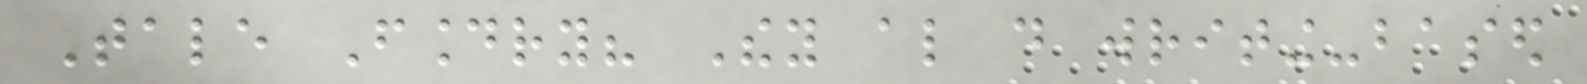Tale Foundry? They also do writing-based
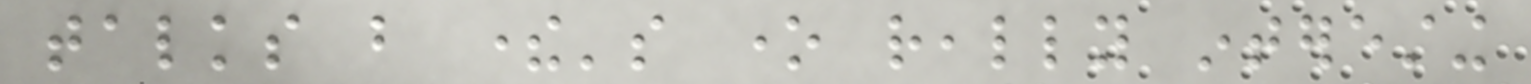talks but there's one really interesting
